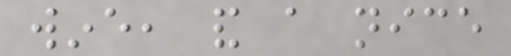wine, and a nice
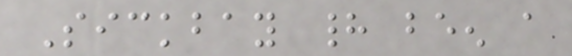Sickbay had been a
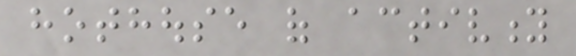hothouse of activity
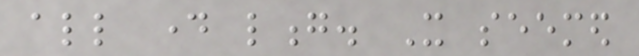all day long. It seemed
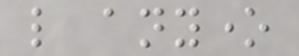like anyone
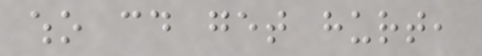who could get hurt,
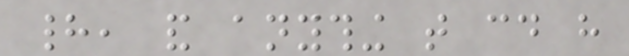had, and anything that could have
